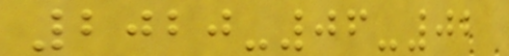2020-06-02
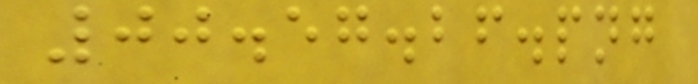00.57.26.png
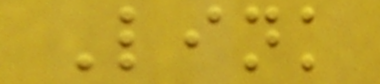Link
